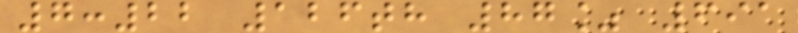7:22 126th 87% 691
